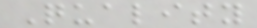Quality
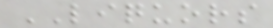LIQUORS
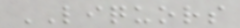LIQUORS
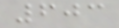603
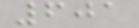601
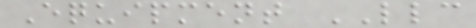Equipment LLC
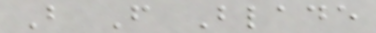B F Blade
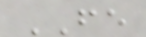FE
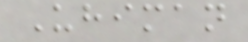Uhiman
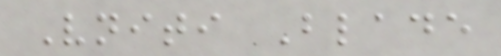Vniti Blade
